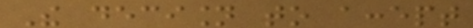The decision to accept
